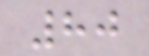80
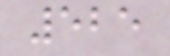525
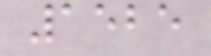1525
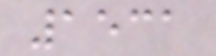1531
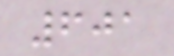601
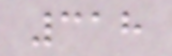318
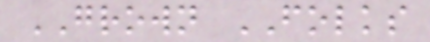GROWN FOLKS
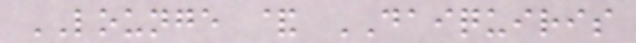LOUNGE & DAIQUIRIS
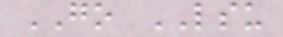GO LSU
